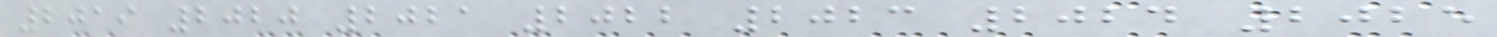2019 2020 2021 2022 2023 2024 2025
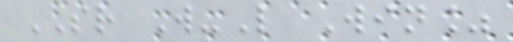SR W-L Win%
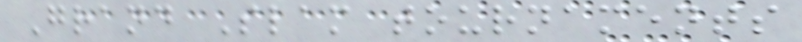Grand Slam tournaments
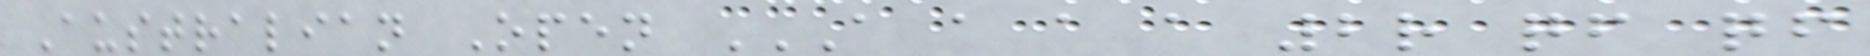Australian Open A A A A 2R QF QF
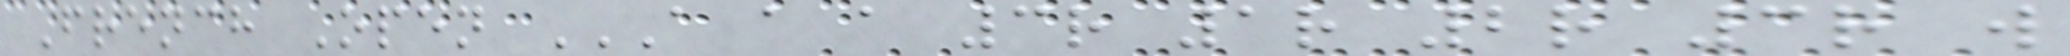French Open A A A 3R 1R 2R 3R W
